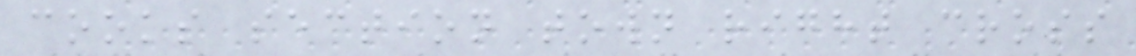cooks section town right cross
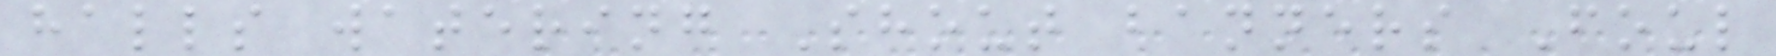halls watering Shout banners Foul
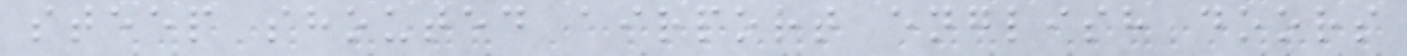steep shouted airport english doors
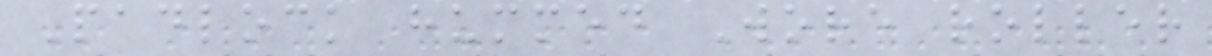Padlock hummed Wore roller
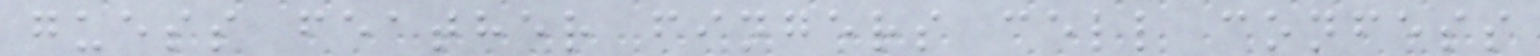guess feather fingers cell confess
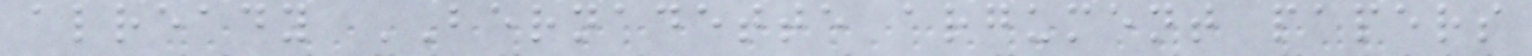already BERNADETTE argument papers
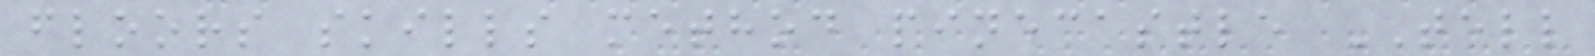floors skills method pinecastle TELL
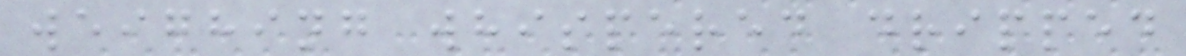weighing whispered dripped
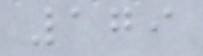179
